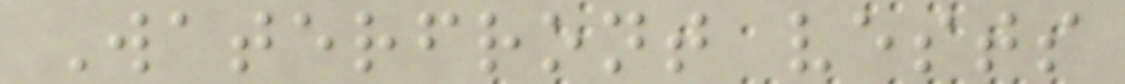Waterfront vests
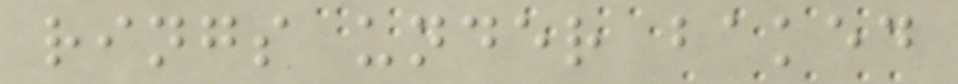rings under baked
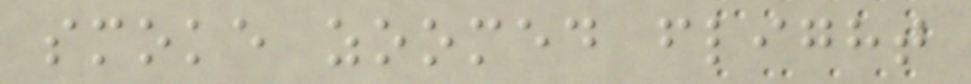smoke zoomed flight
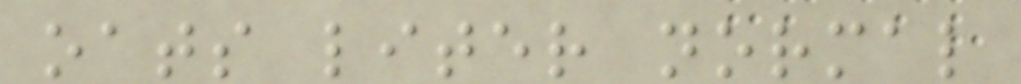oats liter normal
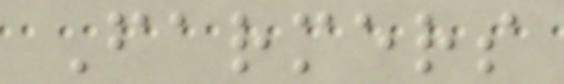Farmers
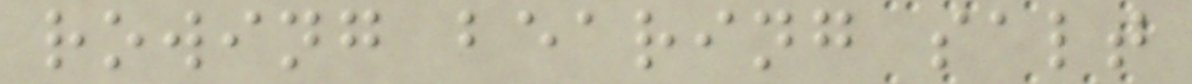rowing bearing salt
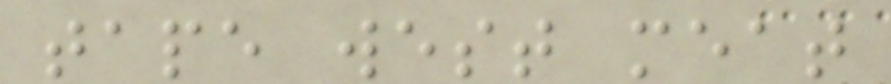tape west meat
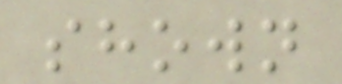shown
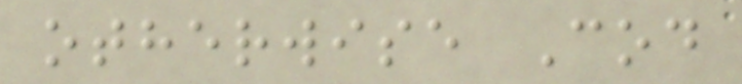otherwise Cod
